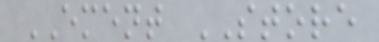EMENT STORE
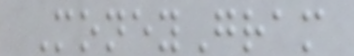MoneyGram
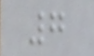7
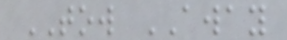TOW AWAY
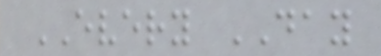EVERY DAY
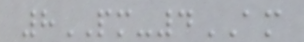8PM-4AM
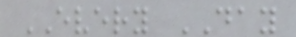EVERY DAY
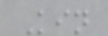Kin
